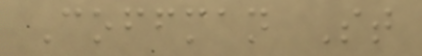Coffman St
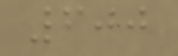600
